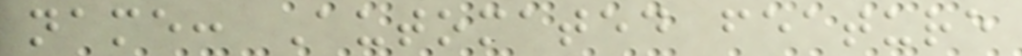name: Automated feature
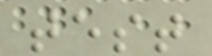test
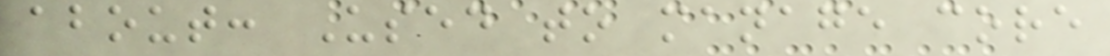about: Used to manage core
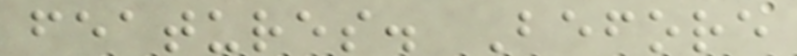features. Before
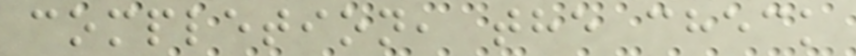completion, the check
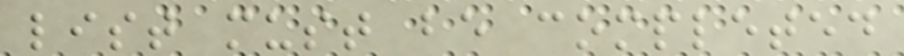list must be completed
